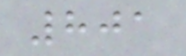801
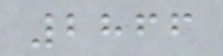2866
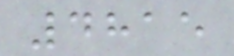4815
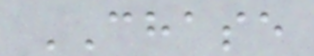CHASE
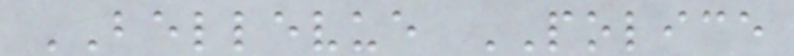BELLEVUE POLICE
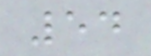54
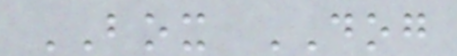BOX DOG
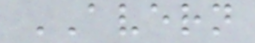AVERN
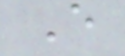E
